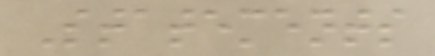Statements
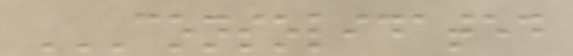CONSOLIDATED
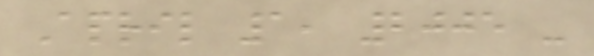April 1, 2005 -
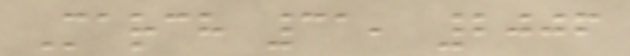March 31, 2006
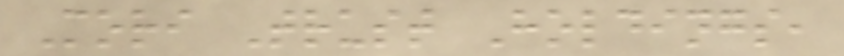Mori Trust Holdings,
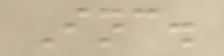Inc.
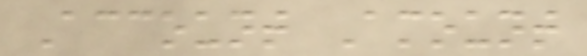Account Amount
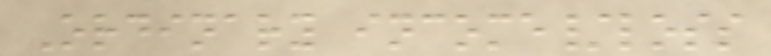Ordinary income/loss
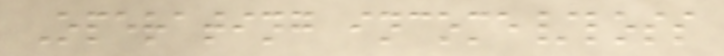Operating income/loss
